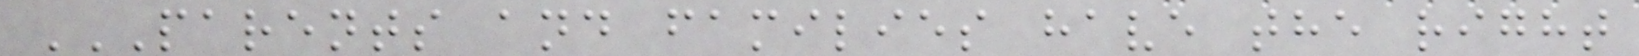PARENTS AND FAMILIES HAVE THE RIGHT
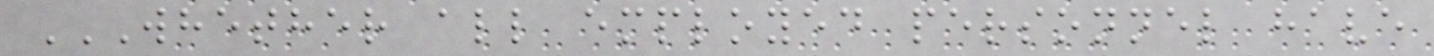WHETHER ALL EMPLOYED PERSONNEL HAVE
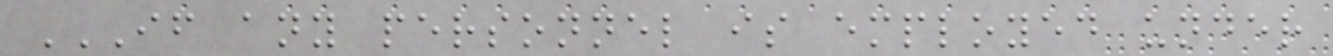IF ANY PERSONNEL IS EMPLOYED UNDER
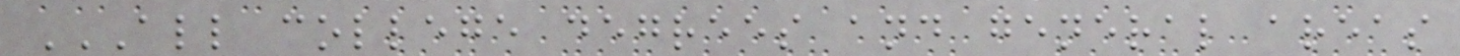ALL COLLEGE DEGREES AND GENERAL AREAS
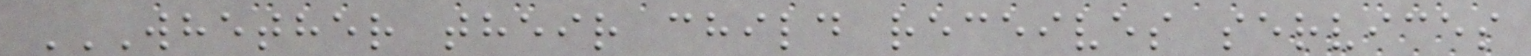WHETHER THEIR CHILD RECEIVES SERVICES
